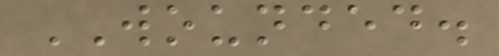WOUNDED.
